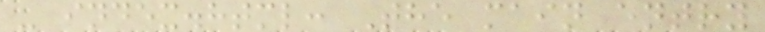- index.html: The main entry
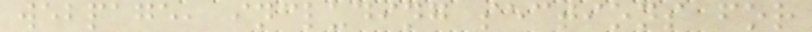webpage, including sections for
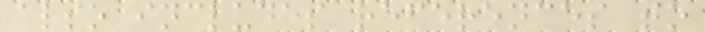also includes references to
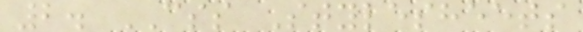2. CSS Stylesheets
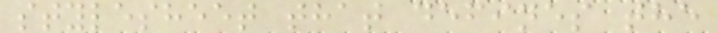stylesheet that defines the
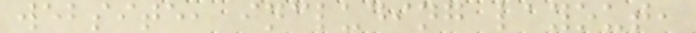website, including layout,
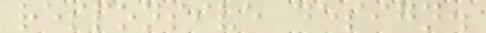responsive design.
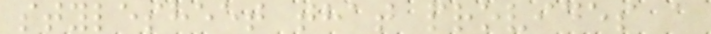stylesheet that provides a
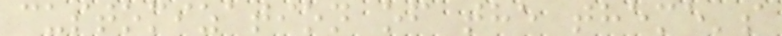customization of the theme's
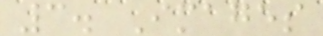3. Images
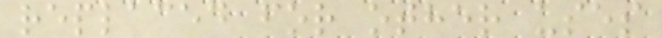replaced for other uses
